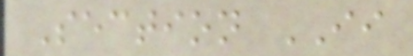Section II
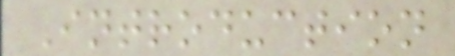Introduction
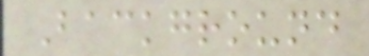Background
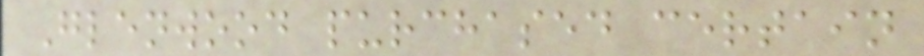Glenwood purchased certain
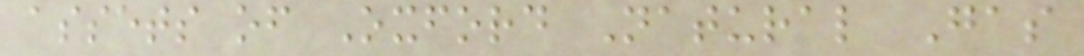assets of Oxford Natural Gas
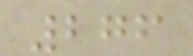276
